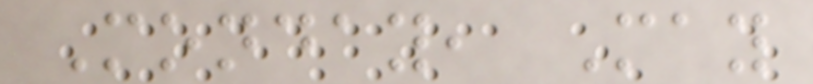Monday, May
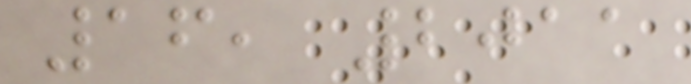16, 2011
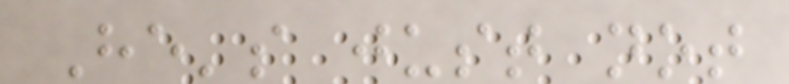He's just not
